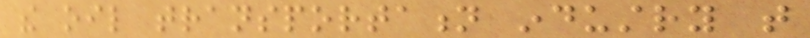the oil transportation industry that
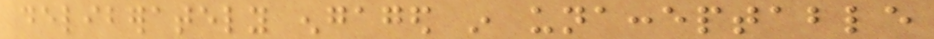deliberately engaged in unacceptable
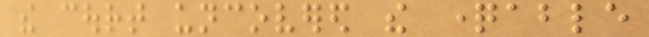the court uncovered the questionable
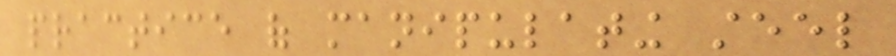practice of manipulating steel
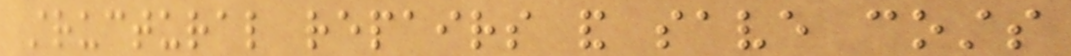structural repairs and save costs
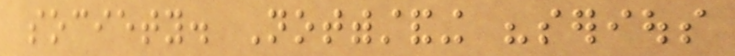society. Notwithstanding "serious
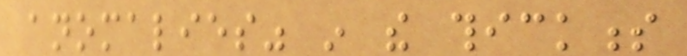anomalies" in the thickness
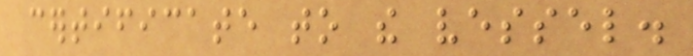certificate to the vessel.
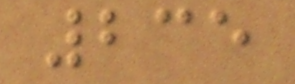235
